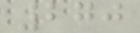270
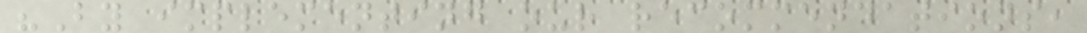"By implementing our recommendations,
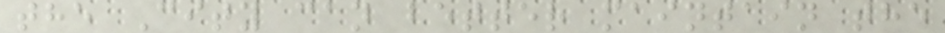the City can better maintain the
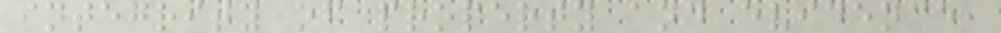integrity of property and evidence,
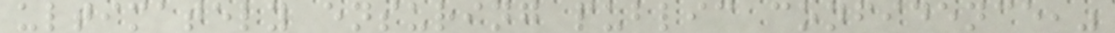ultimately ensuring public confidence,"
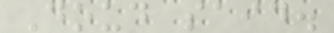Doud said.
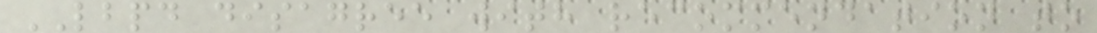LBPD disagree with recommendation to
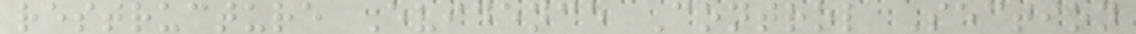restructure Evidence Control Section
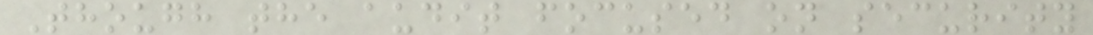Though the audit focused on security
